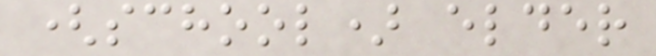(school) elder
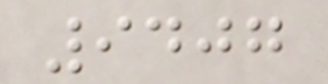9407
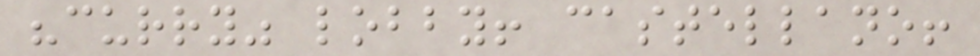"curry" lobby! castellano!
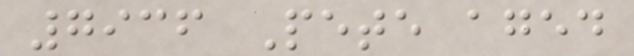7936 Pete aged
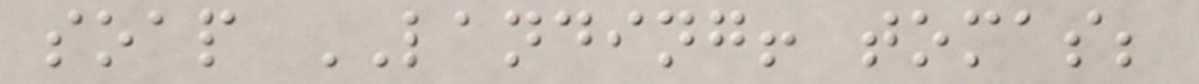soap LANDING! tomas;
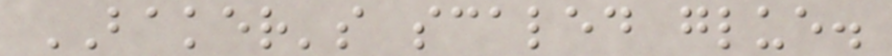BAKER's scaled glue.
